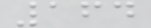164
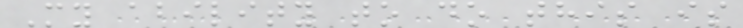My ability to do this is
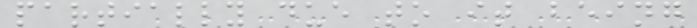partially due to it being
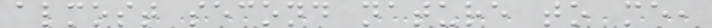almost second nature to me,
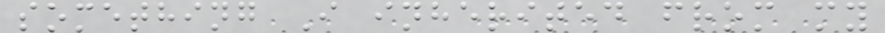something I inherited from my
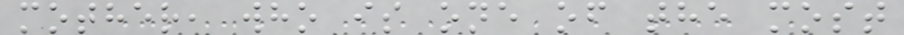mother, who is one of the most
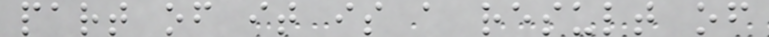part of it is a result of
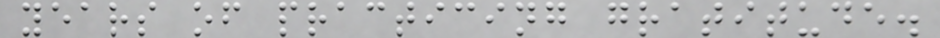years of practicing gratitude.
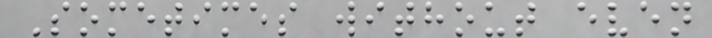Sometimes without even
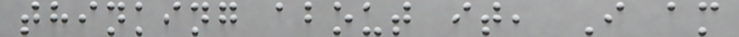thinking about it, I am
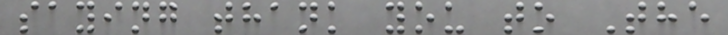saying thank you to The
